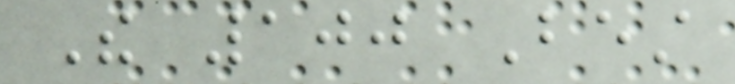The 100 Best
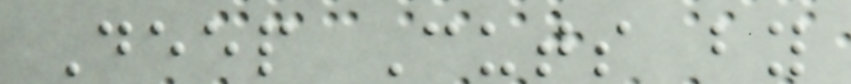Deep Cuts by
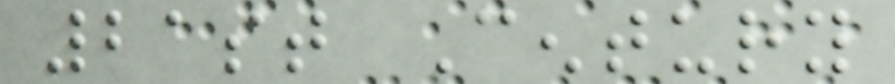21st Century
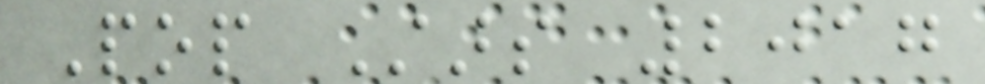Pop Stars 2017
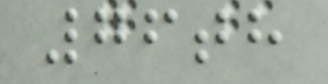76th
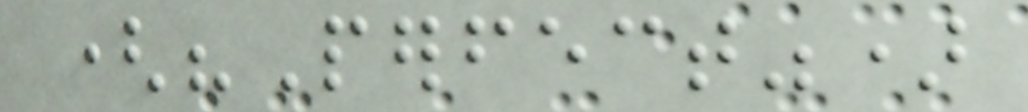("Perfect")
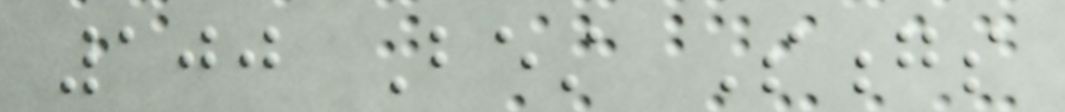100 Best Songs
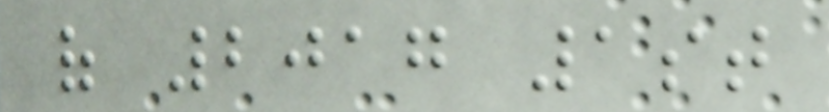of 2017 1st
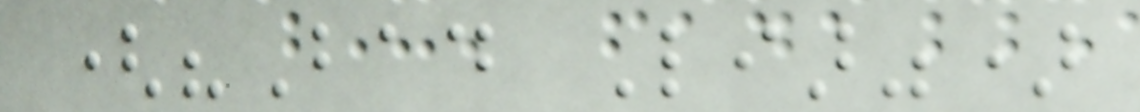("Bad Liar")
